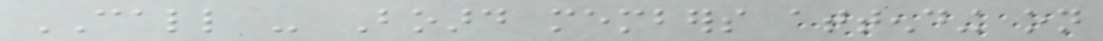CALL - Board members attending on
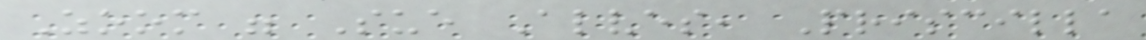Zoom were Sue Alves, Priscilla
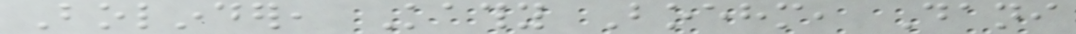Bolinder, Kathy Boehm, Dani
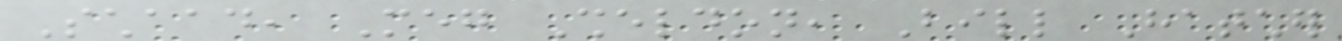Schaad, Meg Sheldon, Bill Hatcher
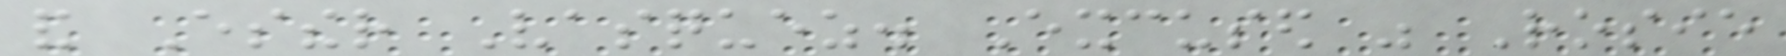and Esther Vasquez. Excused was Rosie
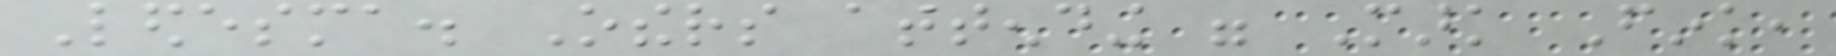Ledesma. Others attending were Mark Fink,
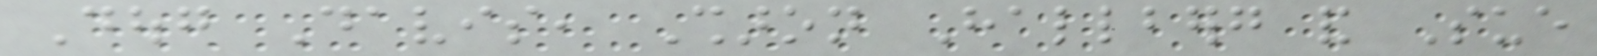Doug Davis, Sharon Hallberg and Sue
